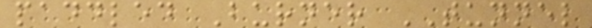paddled Burner TUNNEL
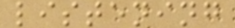listening
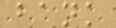bank
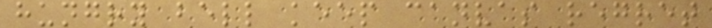hungry bell keep canvas regret
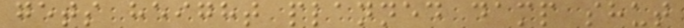gets height planned damp shut
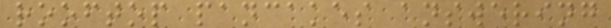rooftop pancakes answering
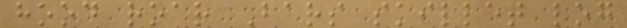hood roar Bars skillet log
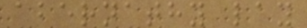abernathy lay
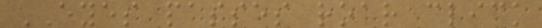EYES passes roar click
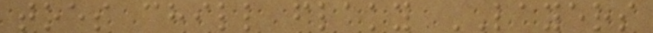toes chill flaky LAYERS
